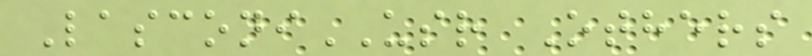LasconiUSR Others
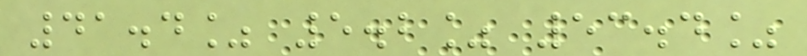41.4% 5.2% 53.4%
